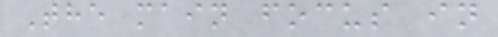The main focus in
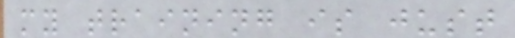my training is just
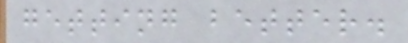getting better.
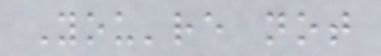You're not
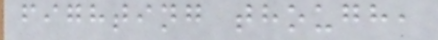fighting though,
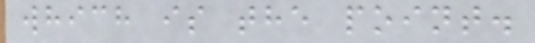which is the point.
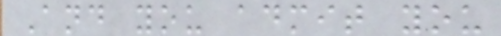And you admit you
